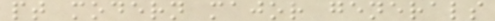pt modern major generals
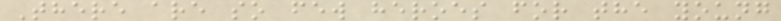There are so few heroes for the young
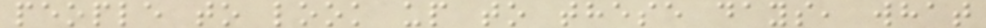people to look up to these days, what
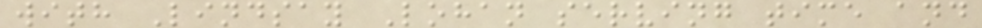with Lindsay Lohan serving time and
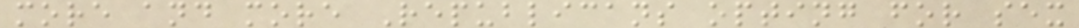more and more Republicans opting for sex
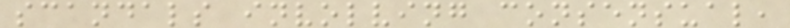scandals involving consensual,
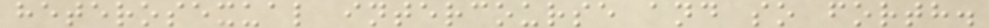heterosexual intercourse and so forth.
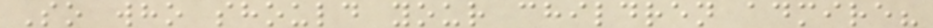So who should your children admire?
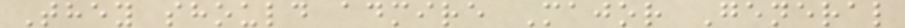They should admire Major General
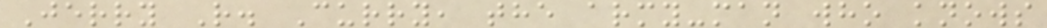Jerry R. Curry, the army-man who knows
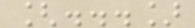[...]
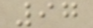97
